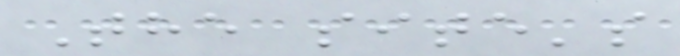The site's
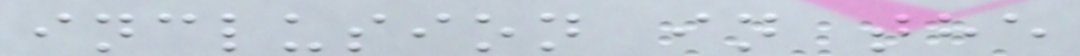inclusion in the
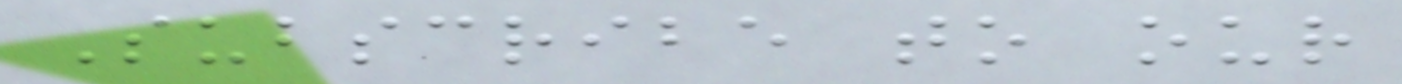Subscribe to our
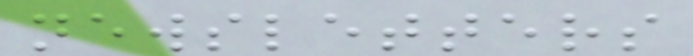newsletters
